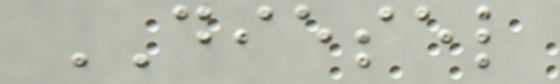DIESEL
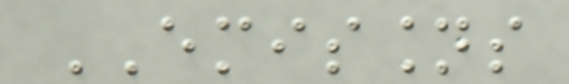EMISSIONS
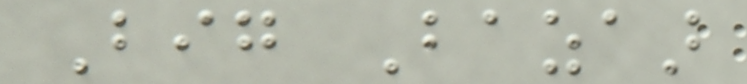Big Bazaar
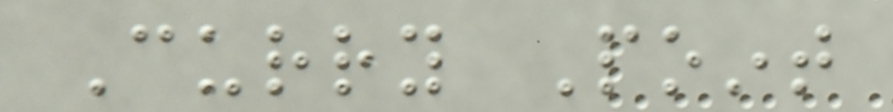Curry Point
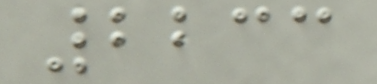2233
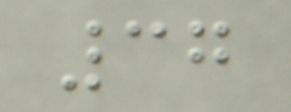37
